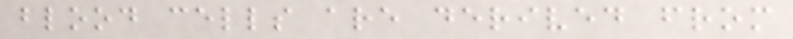blood cells are derived from
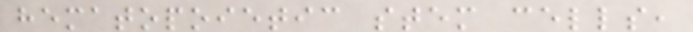hematopoietic stem cells,
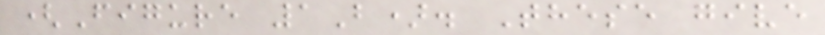(Figure 1B). These give
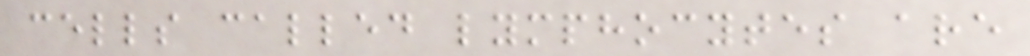cells called lymphocytes are
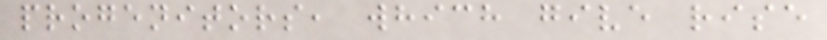progenitors, which give rise
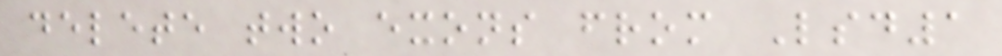delete two exons from Lsd1
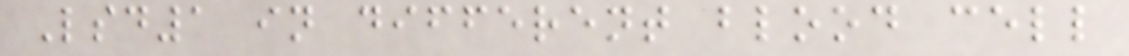Lsd1 in different blood cell
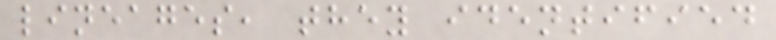lineages, they identified
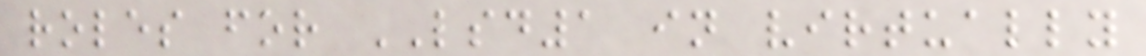roles for LSD1 in virtually
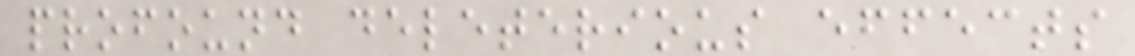profound deleterious effects
